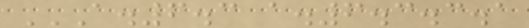A.6.3 A.6.3.3.1
